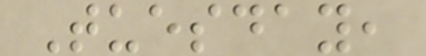Tuesday,
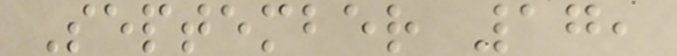September 17,
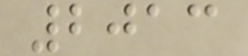2013
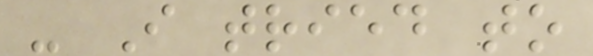- I tried to
